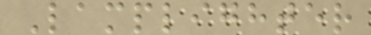Lamplighter
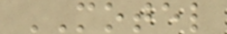MOTEL
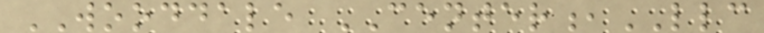WOODDALE CENTER,LLC
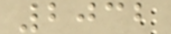2032
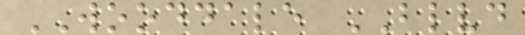WOODDALE BLVD
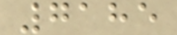7185
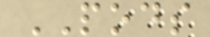PODS
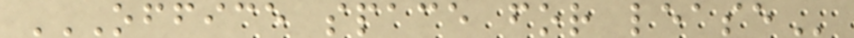OFFICE SPACE FOR LEASE
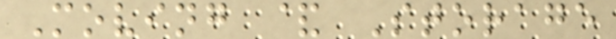Moving & Storage
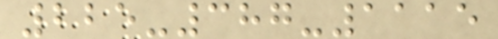225-387-1115
